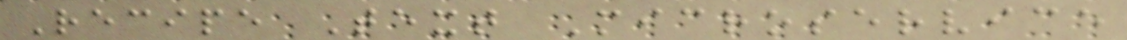Recipe Text Microservice
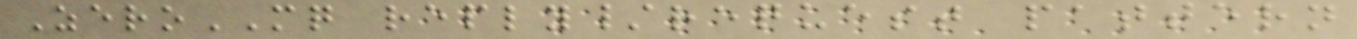ZeroMQ reply/request pattern
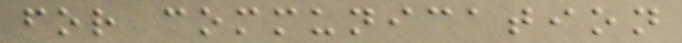for communication
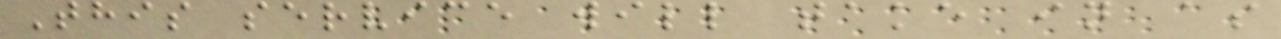This service will take in as
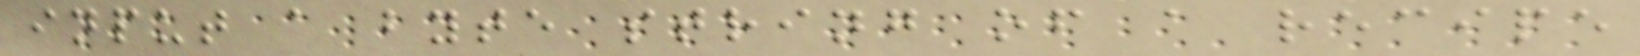input a byte string of a recipe
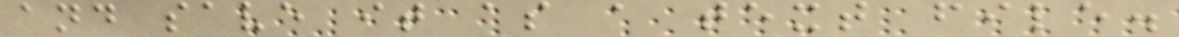and save it as a text file.
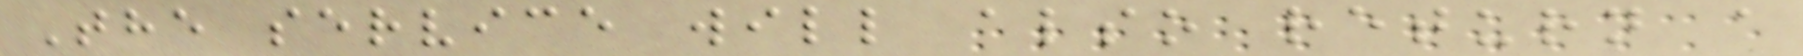The service will also return a
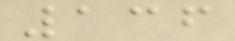136
